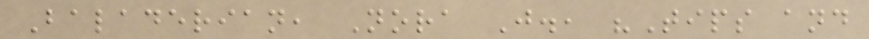Baladerian, Nora J., "Tips and
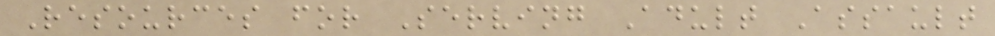Resources for Serving Adult Assault
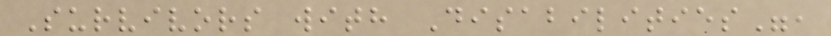Survivors with Disabilities",
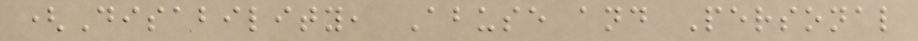(Disability, Abuse and Personal
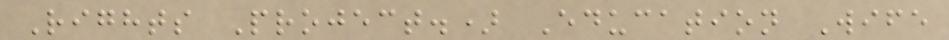Rights Project.) Education Wife
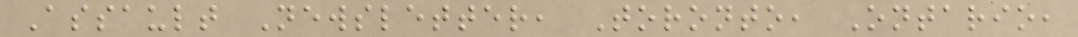Assault Newsletter, Toronto, Ontario,
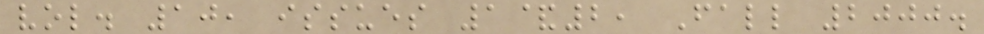vol. 10, issues 1&2, Fall 2000.
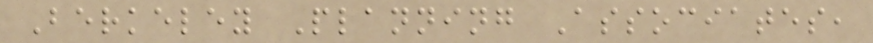Berkeley Planning Associates,
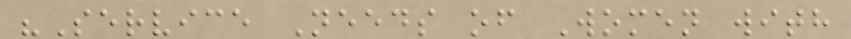"Service Needs of Women with
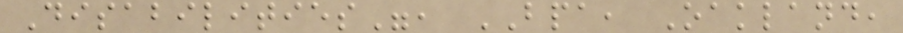Disabilities", BPA, Oakland,
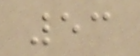53
